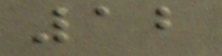12
